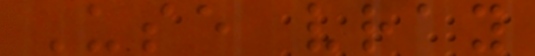Use vray
